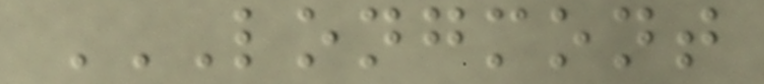LONGMONT
